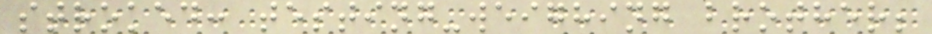stroked: testing-weighing brother;
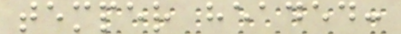temper headed:
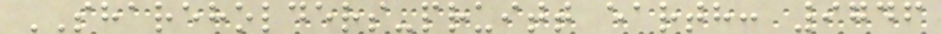SHAREHOLDERS-pruitt earth: 9746
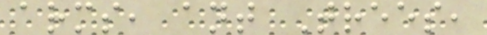arms, ant Trees,
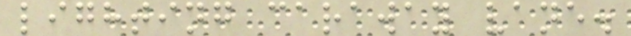lighting caraway vane.
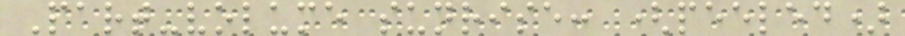Part-volume sunrise: (peeled)
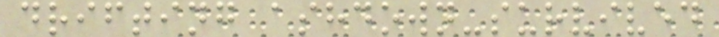drifting ashdown-survived
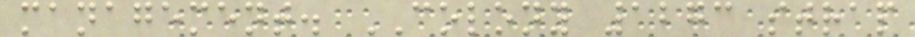management. COLONY 1273 strap
